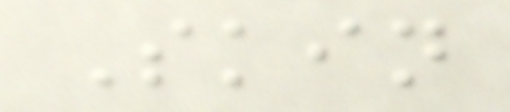Skin
